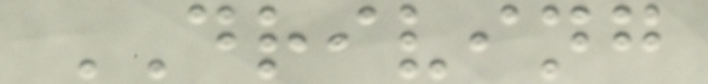DRIVING
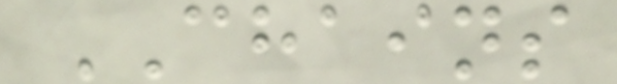CHAINS
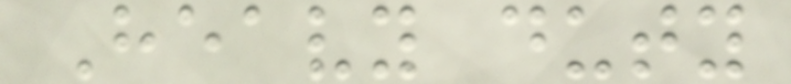Heavy duty
